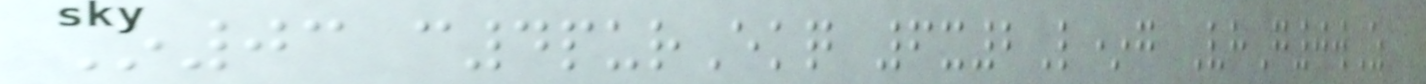O03 c4purEkq 6x2L*g VhG0wZ
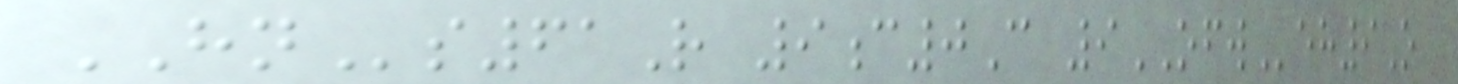HNs61R 9c0C 9OFWeh9O
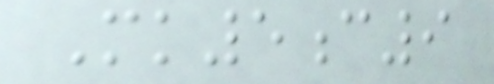Mk5c9
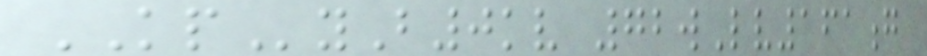KPyB0kv 72wLv161g
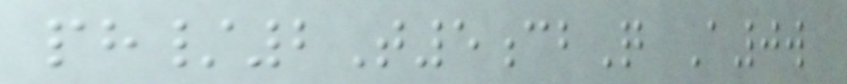ph/2T5cbQ A0w
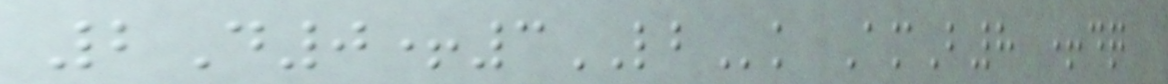2D0+3LBk AmB8 +dq
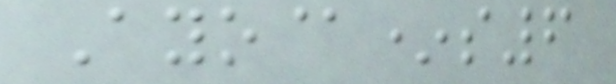Ayo@*s6
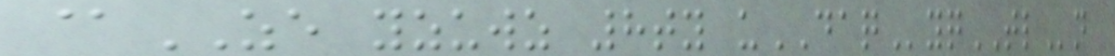@ZE yzuwz 8ty uDAQyqTLn
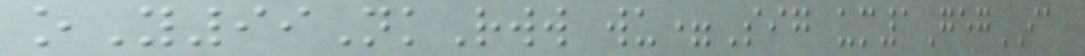oY99NkRww wu=Sig um1GegIA
